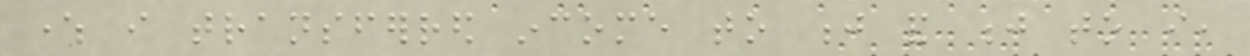where i transferred income to j and j to i,
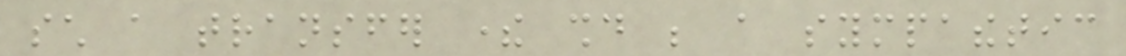such a transfer there should be a sympathetic
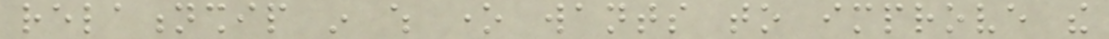relationship in which one wants to improve the
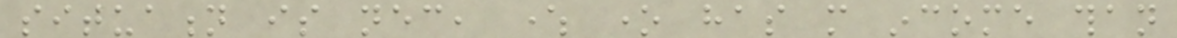situation is necessary, where one has more income than
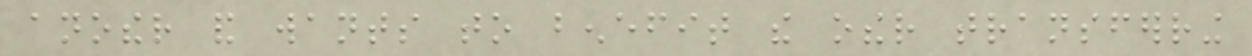another and wants to benefit the other transferring
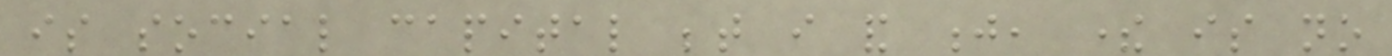is social capital between i and j, there is no
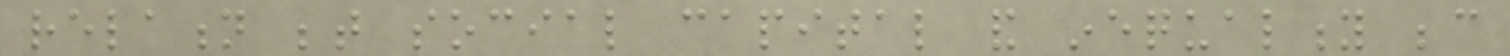relation between social capital and inequality because
